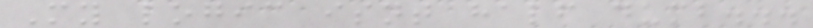My logic isnt half dumb...
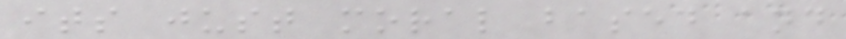its just moral based and
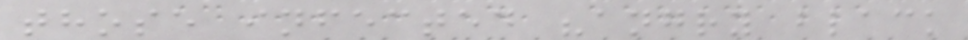those infected "angry black
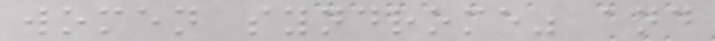women syndrome" and
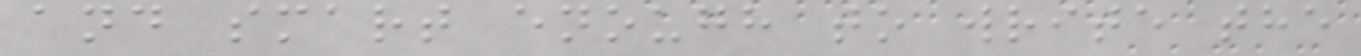and smart enough to write the
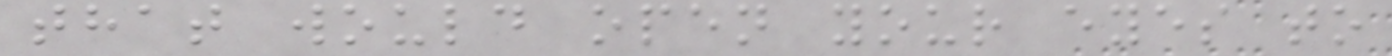that would open your eyes to
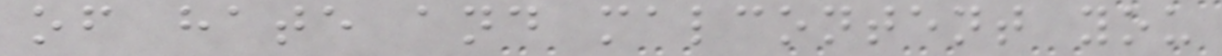of hate and malcontent you
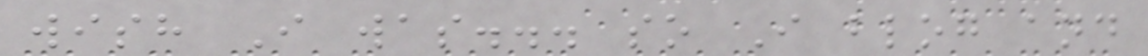wish I was... so I blog and
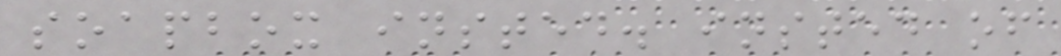soapbox insted. insted of
